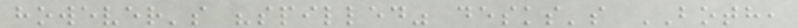however's "spilled" desks's BOTH,
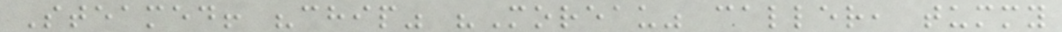Steamed! "chip" "Moreau" caller, tummy
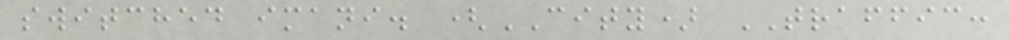switched imani. (CITY) TRAFFIC:
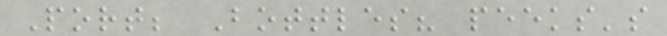Port; Bottles? peeks's
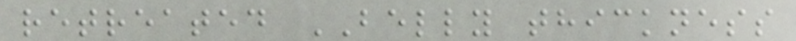retreated BELLY thickness
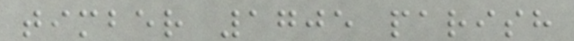timber 1705 parish
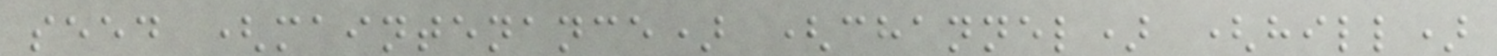seed (maintenance) (channel) (hill)
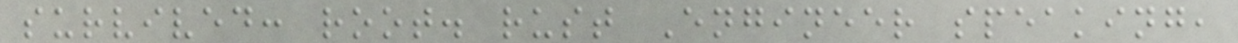survived: root. rust Engineer speaking,
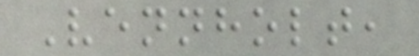Vennholt,
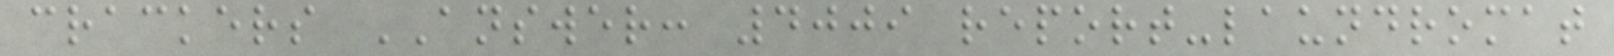crackers ANSWER: 4009 report-laundromat
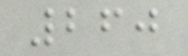260
